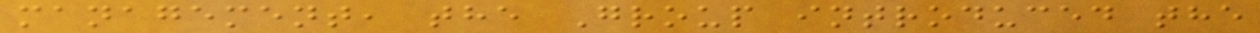management, the Group introduced the
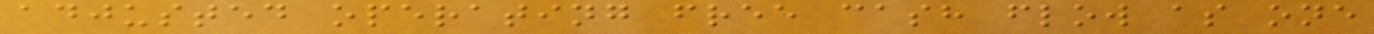adjusted operating free cash flow as one
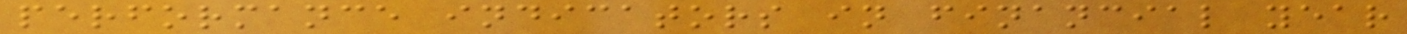performance indicators in financial year
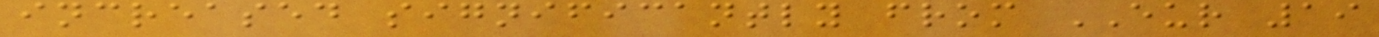increased significantly from EUR 19
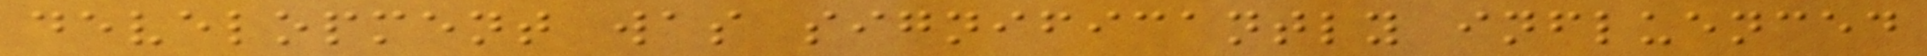development was significantly influenced
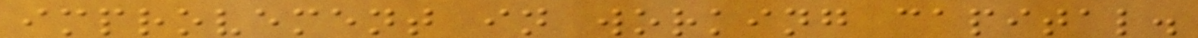improvement in working capital.
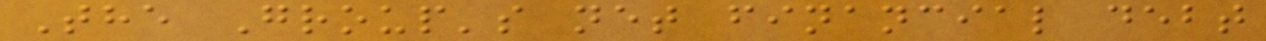The Group's net financial debt
